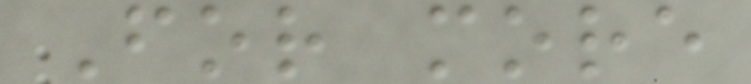For more
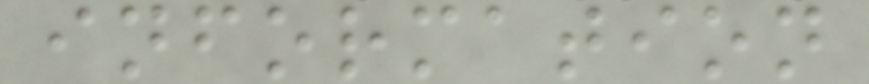information
